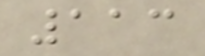113
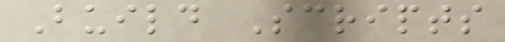Build Scripts
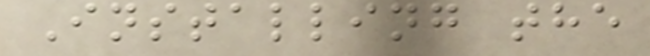Installing the
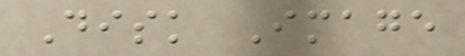Disk Image
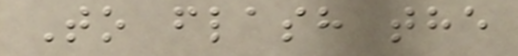To flash the
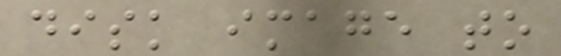disk image to
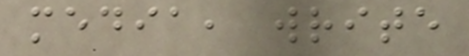media, write
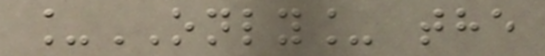_ONLY_ the
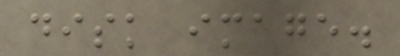disk image.
